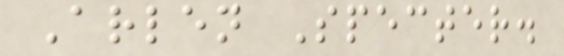Arlen Specter.
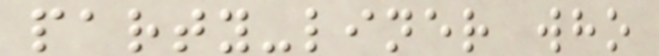party-liner who
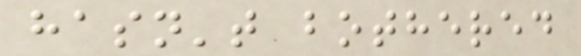hasn't bothered
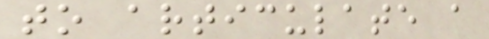to articulate a
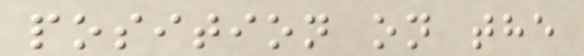position on the
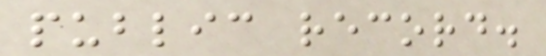public record.
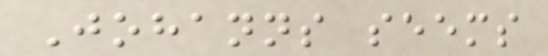Johanns seems
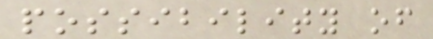possibility of
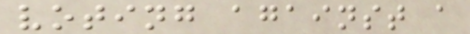voting against a
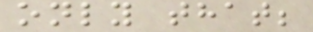only that;
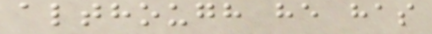although he has
